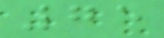75
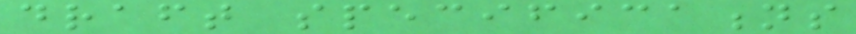draft specifications
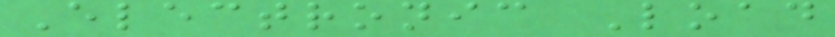Electronic Load
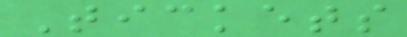Tickets
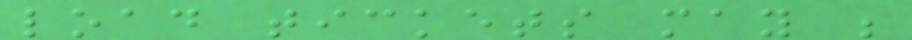load tickets may be
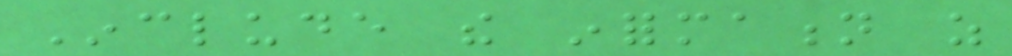Include the information as
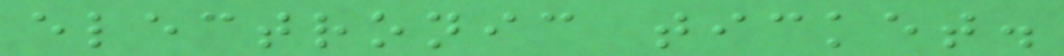electronic ticket.
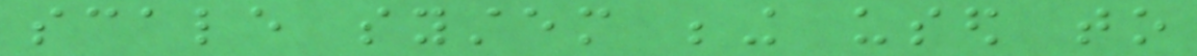scale system being used to
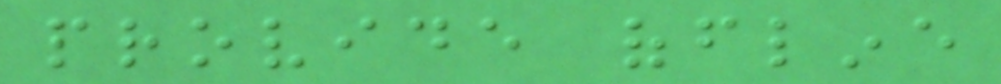provide offline
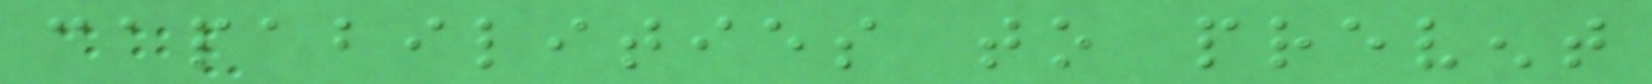capabilities to prevent
